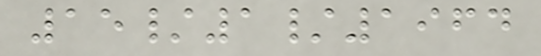15/1/1964
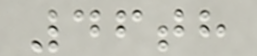46th
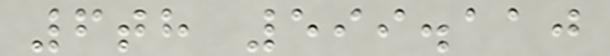6th 599.110
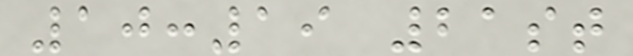10:19 21st
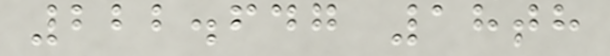222.647 18th
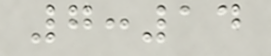7:14
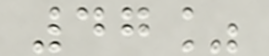47%
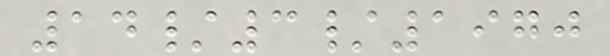14/3/1970
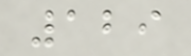129
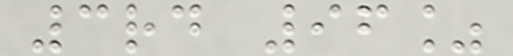3rd 96%
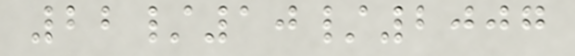22/10/2007
